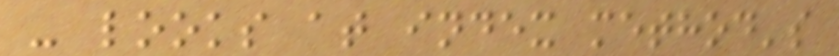- looks at index method's
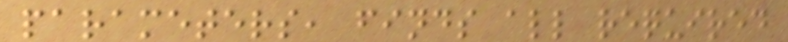parameters, finds all required
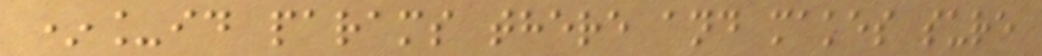*_id params there and makes sure
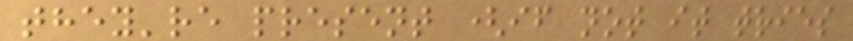they're present (if not it tries
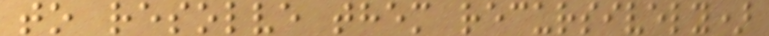to resolve them recursively)
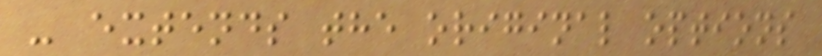- extends the original options
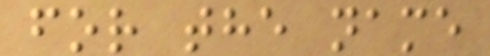for the name
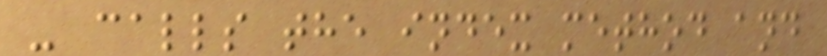- calls the index method and
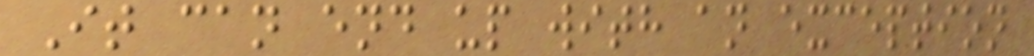It can end up with an exception
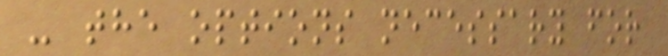- the options necessary for
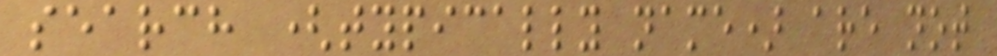search (typically name) are not
